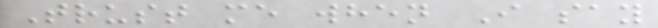Trust me when I say
